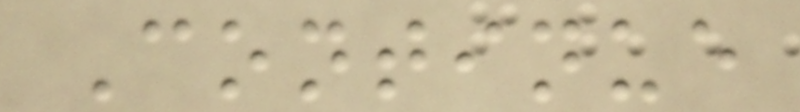Continue
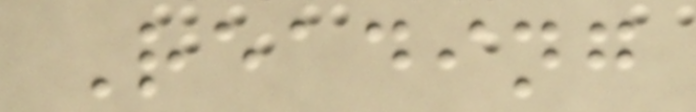Reading
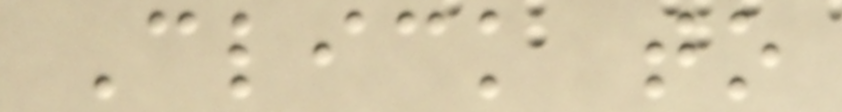Click to
